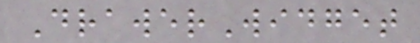DrawerWidget
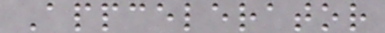Appcelerator
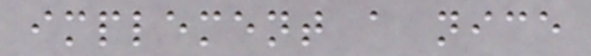implement a nice
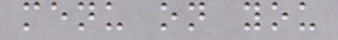menu on you
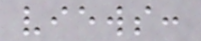views:
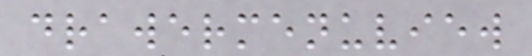drawermenuview
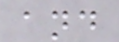and
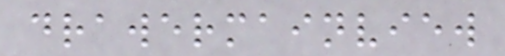drawermainview
